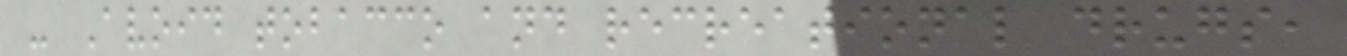- Avoid tobacco and recreational drugs,
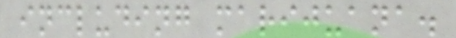including marijuana.
